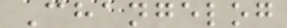Changelog
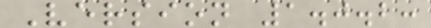Version 1.0.2:
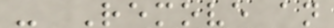- Remove an
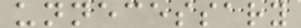unnecessary
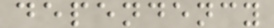dependency
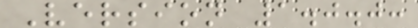Version 1.0.0:
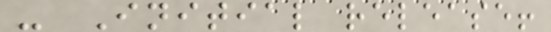- Initial release!
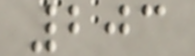203
